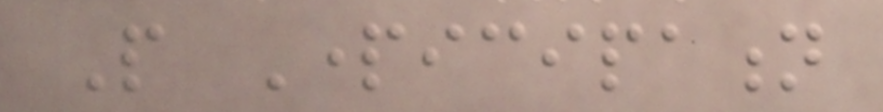People Participation
